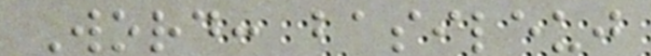Word: basileuj
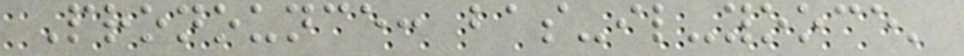Pronounce: bas-il-yooce'
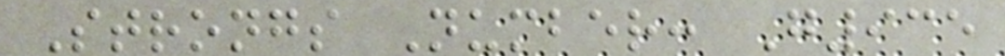Strongs Number: G935
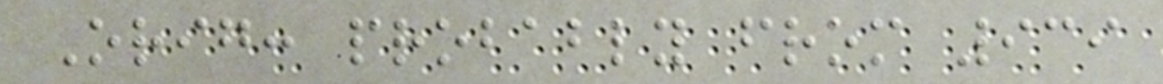Orig: probably from 939
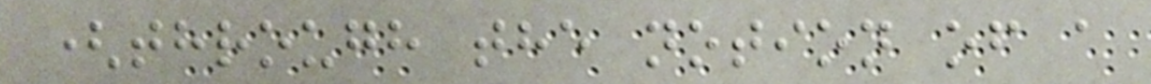(through the notion of a
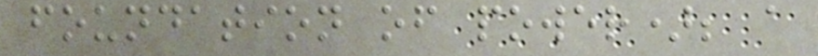foundation of power); a
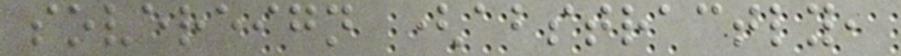sovereign (abstractly,
